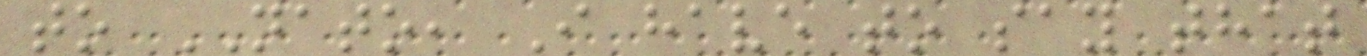to NATO, I have to say that
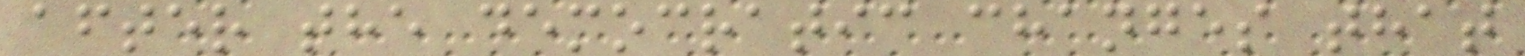after the democratic changes that
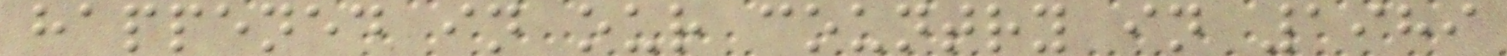happened in our country in 1989
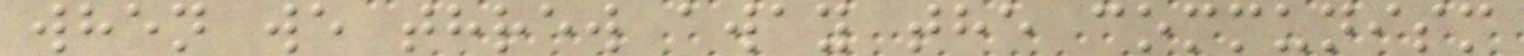when we threw away the communism
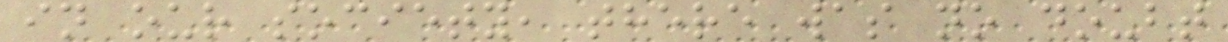in our society, there was no doubt
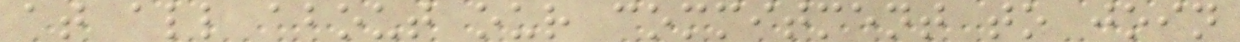at all about our commitment to join
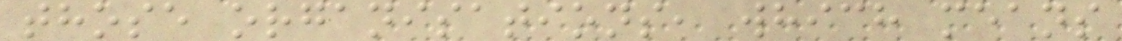those organisations, which means
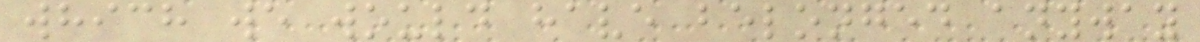which we would have belonged anyway
